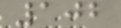102
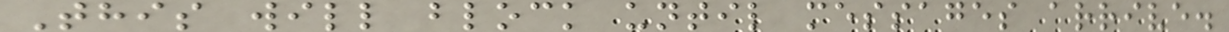This will block until messages arrive.
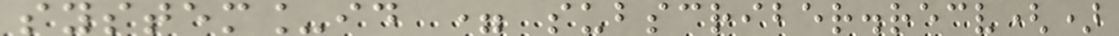system_id = subscriber.recv()
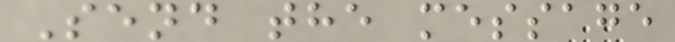Send the message
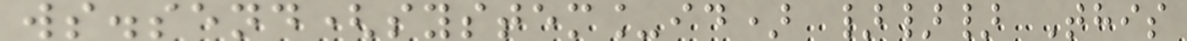ws.send(system_id) }}} This
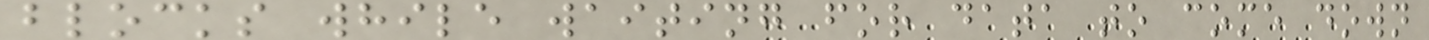blocks while waiting for data to come down
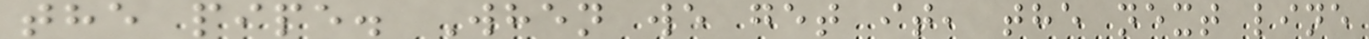the pipe. When we get it, the next line
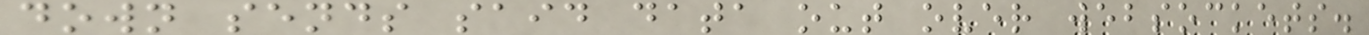down sends said data out over websockets.
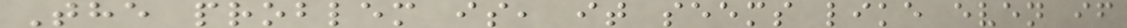The problem is, it seems like even if
